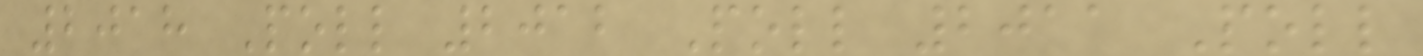2018 Poll 2012 Poll 2011 Poll
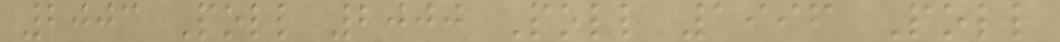2003 Poll 2000 Poll 1996 Poll
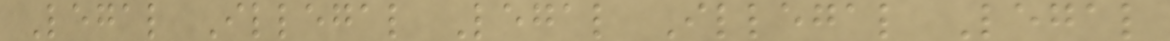Legal Illegal Legal Illegal Legal
